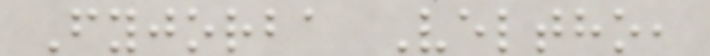Fyjorba Veltho,
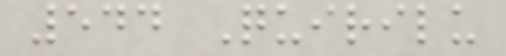544 Quirilu
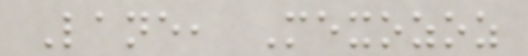Lane, Mexozoz
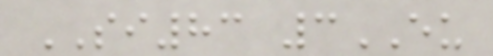SI83 3EU
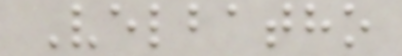Velbatho
